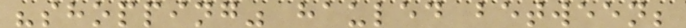"shopping" hauled between;
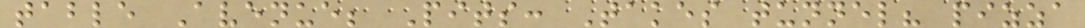table Avenue; Pits: Takes tunnel? pizza
